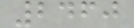2460
